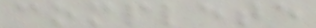complete
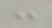:
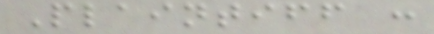Plaintiff :
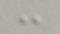:
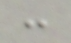:
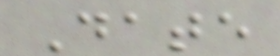Date
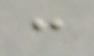:
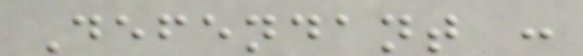Defendant :
